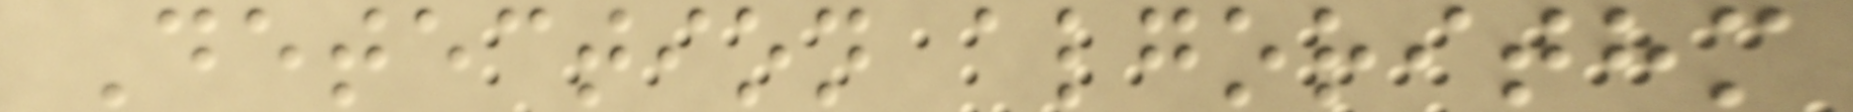Detection algorithm
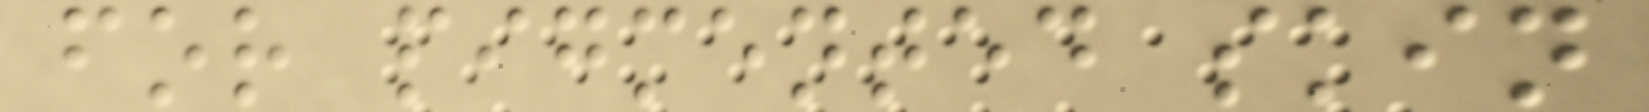for pigmented skin
